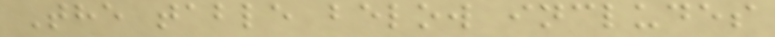The table below includes
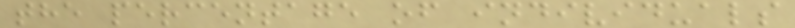the percentage of individuals
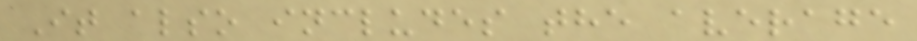It also includes the average
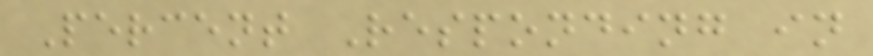Percent Responding in
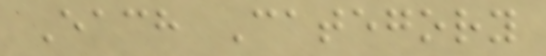Each Category
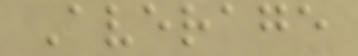Average
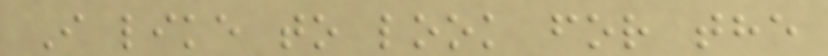I like to look for the
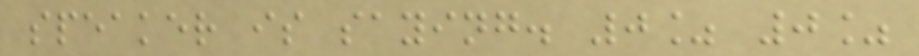speaker is saying. 0% 0%
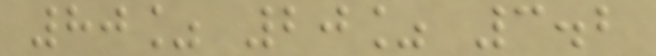80% 20% 3.2
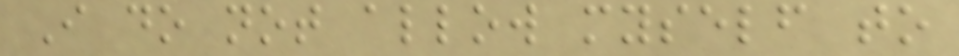I do not allow myself to
